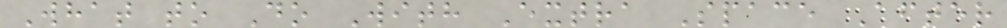What to Do With Extra Space After
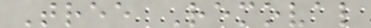Tree Removal
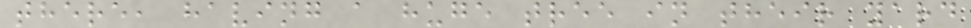there, having a huge tree in their yard
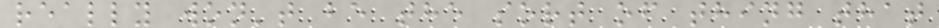really won't be the sort of thing that
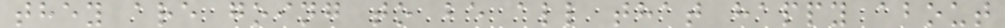they are going to be all that happy about
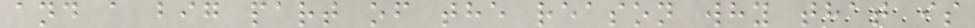and a big part of the reason why that is
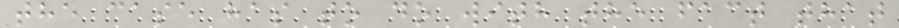the case has to do with the fact that
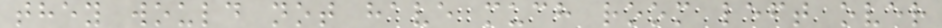they would not have much room left over
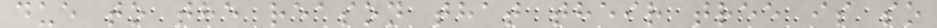due to the reason that their tree is so
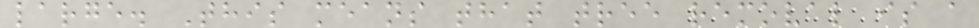large. This means that tree removal is a
